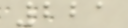221
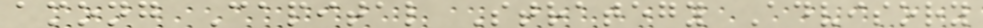among Capital Strategy Advisory
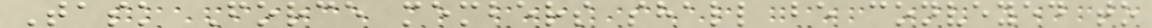Task Force members shall be conveyed to
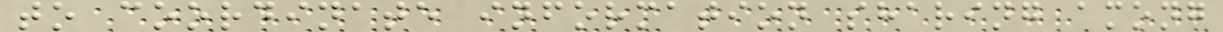to coordinate information sharing among
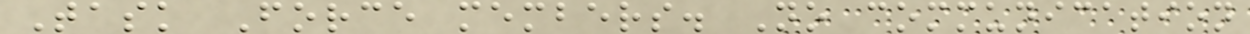Task Force members. No communication
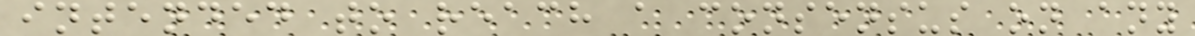intended to reach a consensus on any
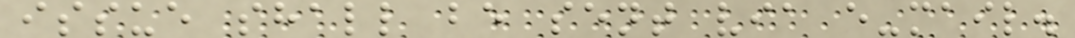issue shall be sent via e-mail.
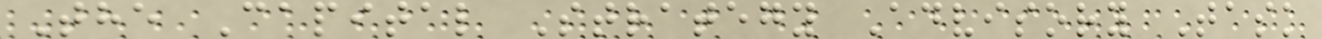The Capital Strategy Advisory Task
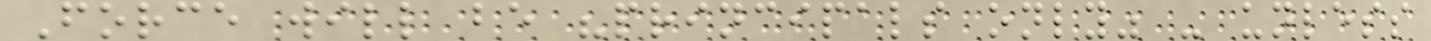Force will be "principals only" - unless
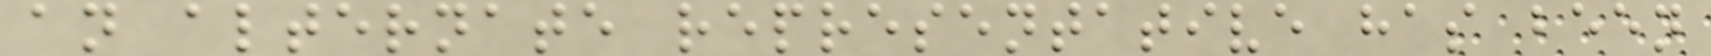an alternate representative has been
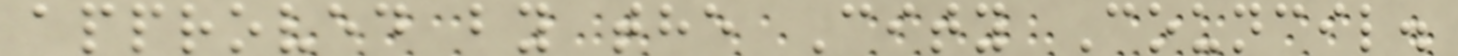approved by the City Council.
